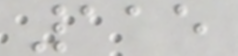115
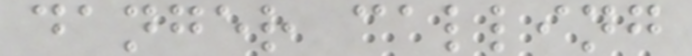danger calling
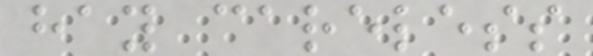hay careless
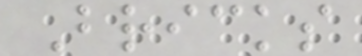Bricks
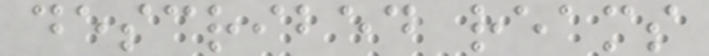described reams
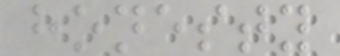honesty
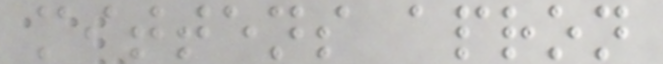mittens apron
